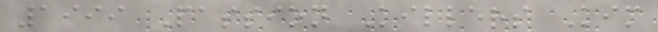1999 Passion Killers Kim
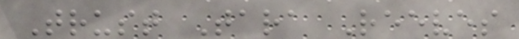Trust Tara Reeves
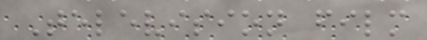Television film
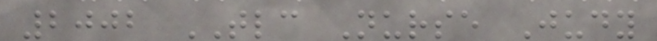2002 TLC Nurse Judy
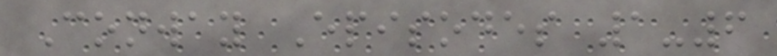Conway Episodes 1-6
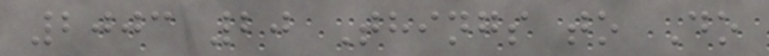2003 20 Things to Do
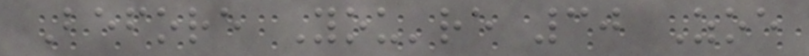Before You're 30 Zoe
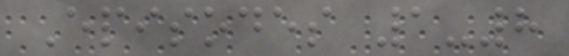Episodes 1-8
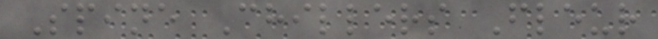Spine Chillers Fleur
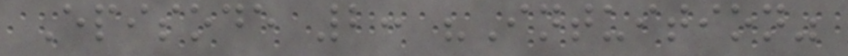Episode 2: "Intuition"
